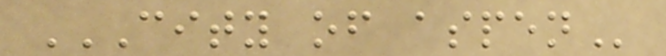CITY OF ASPEN
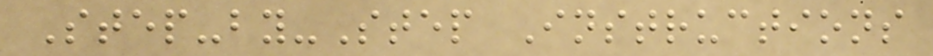Step-by-Step Instructions
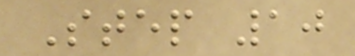Step 10
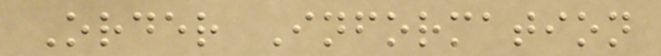Order Information
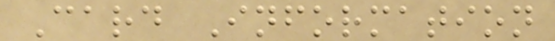Card Information
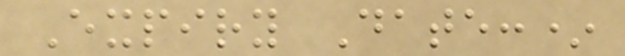Expiry Date:*
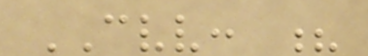CVV: ?
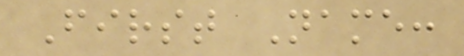First Name:
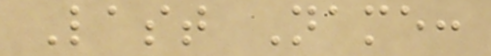Last Name:
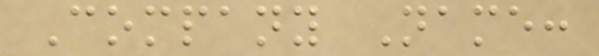Company Name:
